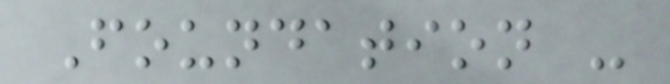Foundation -
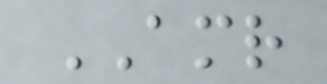AMR
